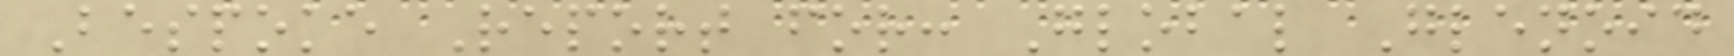Bespoke Report for: Global Glenoid
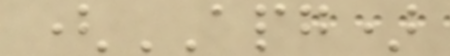(APG)
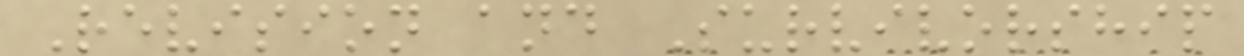Revision and Survivorship
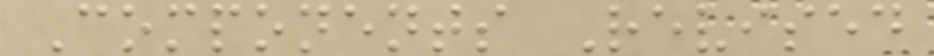Components Revised
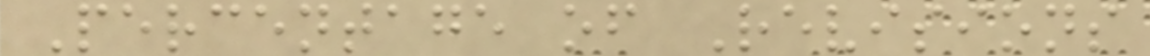Percentage of Revisions
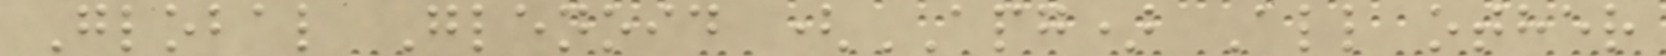Global Glenoid (APG) All other
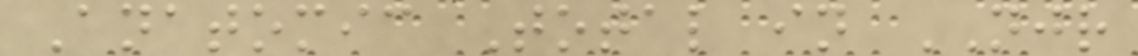Anatomic Total in NJR
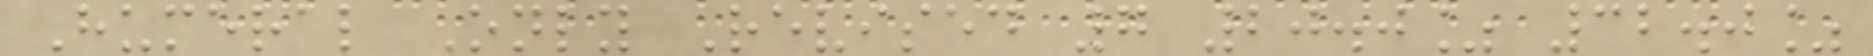Humeral Only Revised 7 20.0% 32.0%
